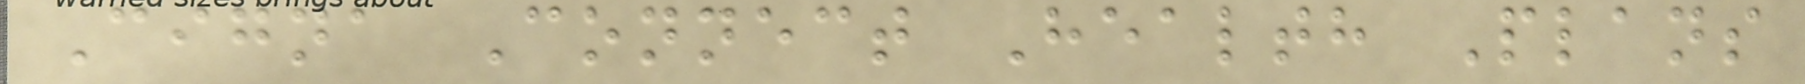Cigna Connect Health Plans
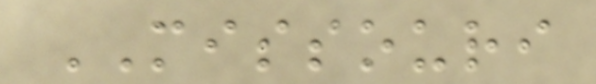MISSOURI
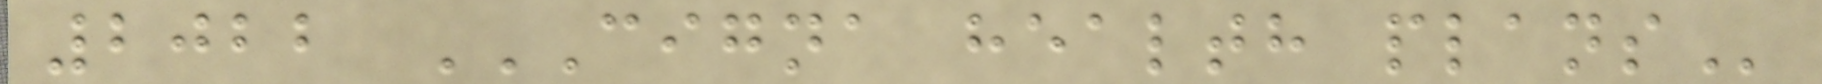2022 CIGNA HEALTH PLANS
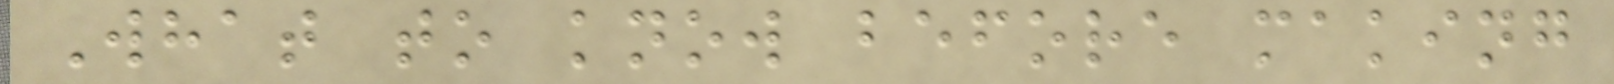What to know before making
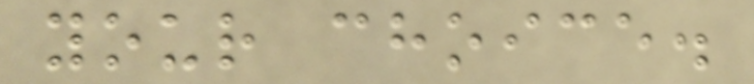your choice.
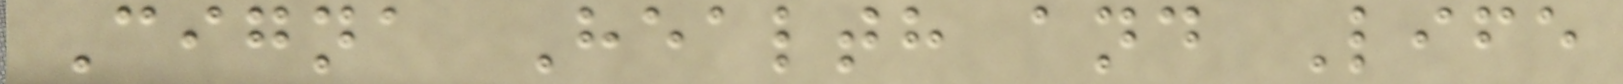Cigna Health and Life
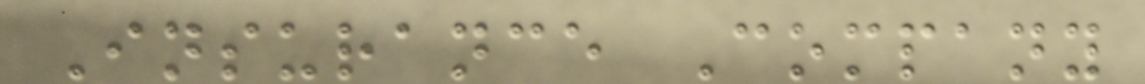Insurance Company
